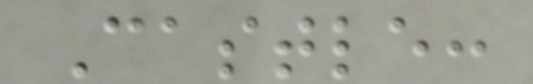Castle:
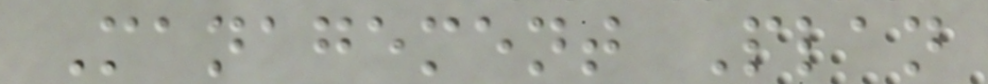Management Plan
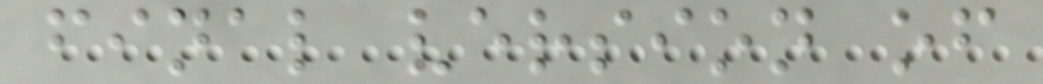final version of
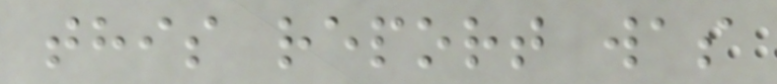this report was
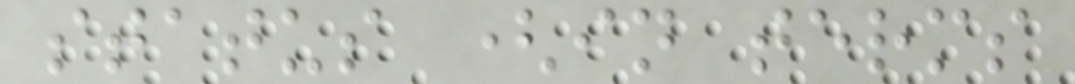status (in terms
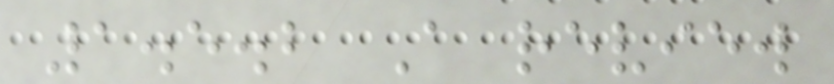1.5.2 A review
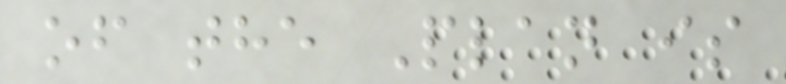of the Plan is
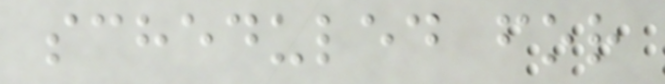scheduled for
